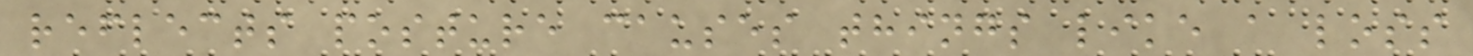reflects posture causes things like a loss
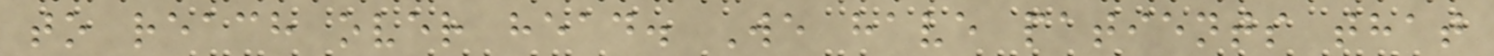to reach over head. We have patients that
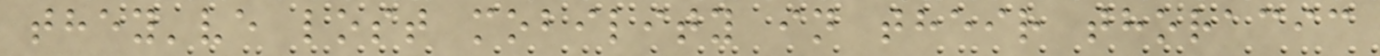they've lost mobility in their thoracic
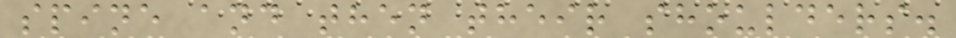spine and then their shoulders.
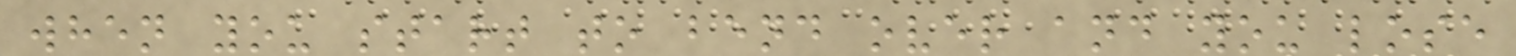when you start to bend over and you lose
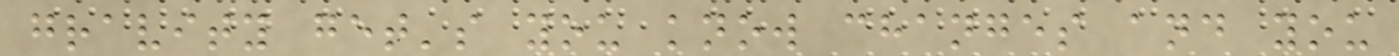gravity get's you know changes and you
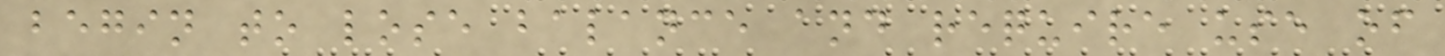begin to lose balance and require use of
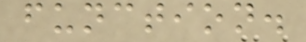function.
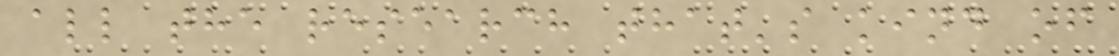all the research that's kind of
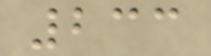233
